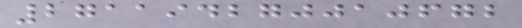271194270010672
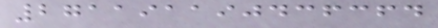271191190436364
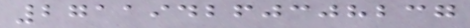271194260308237
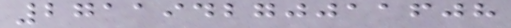271194270011608
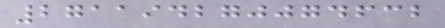271194270074632
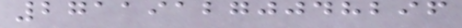271191270048296
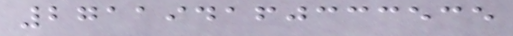271194160333535
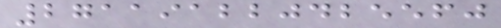271191220425560
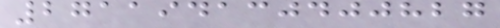271194130400827
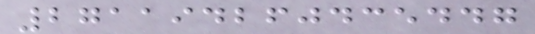271194260435447
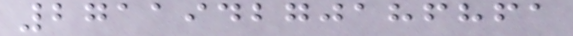271194270186861
